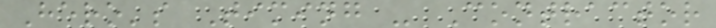Hero's Timing - Contractor
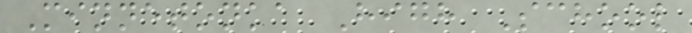Minnetonka High School
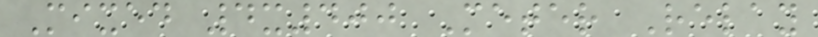Mixed 4x400 Meter Relay
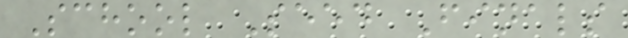School Seed Finals
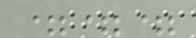===
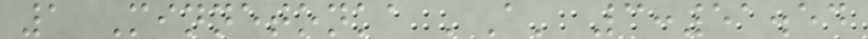1 Minnetonka 'A' 3:51.54
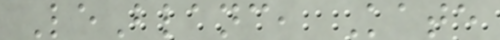LeBlanc, Kate
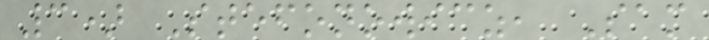3) Stefonowicz, Sam
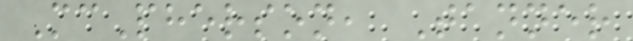McPherson, Tanner
